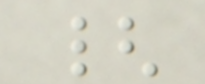{
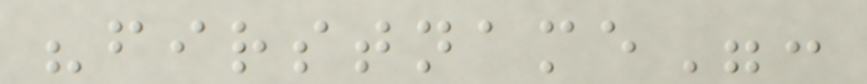"firstname":
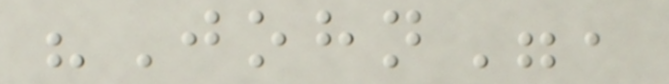"John",
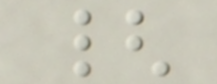{
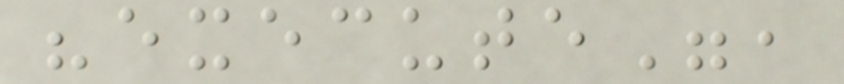"execute",
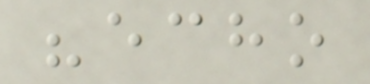"echo
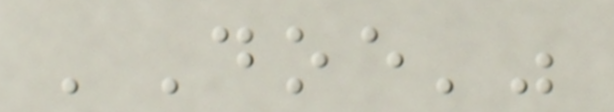'Doe'"
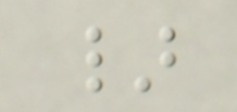}
